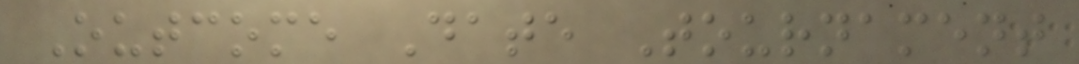Outcome Date Tournament
